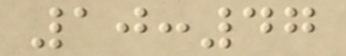10:47
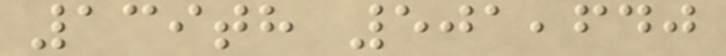139th 501,640
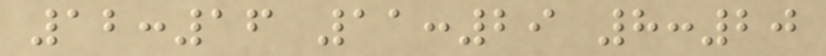12:16 11:29 8:20
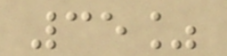35%
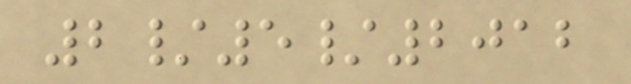2/5/2012
